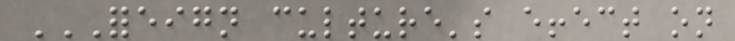FOREIGN CULTURE'S EFFECT ON
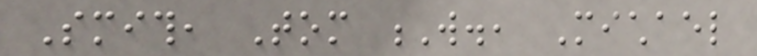Smith, Tom W., Michael
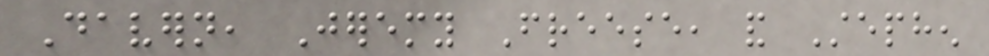Davern, Jeremy Freese, and Stephen
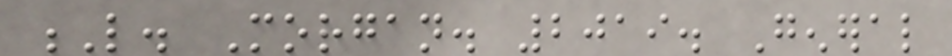L. Morgan. 2019. General
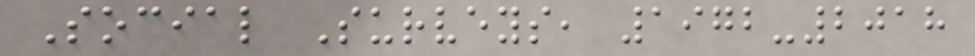Social Surveys, 1972-2018
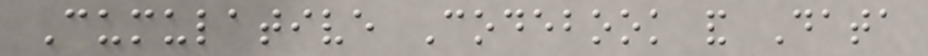Cumulative Codebook and Data
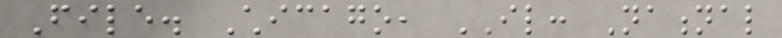File. Chicago, IL: National
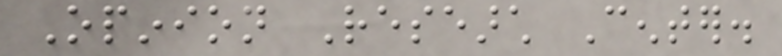Opinion Research Center.
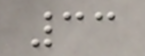33
